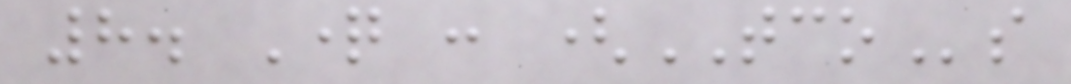8. Question : (TCOs
